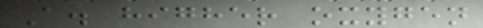A. higher oxygen
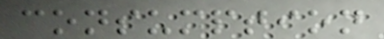consumption
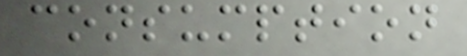consumption
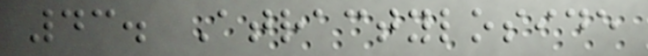43. Atractyloside
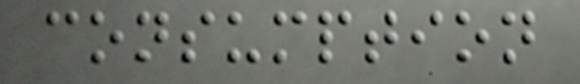consumption
